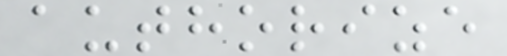authorize
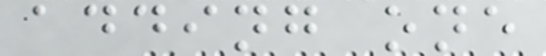adding one
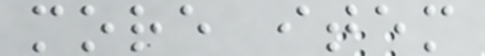more item
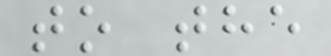to the
